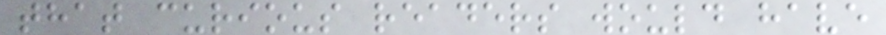that curious readers would have
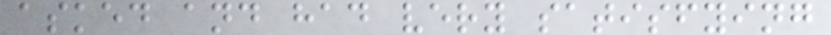asked and had very satisfying
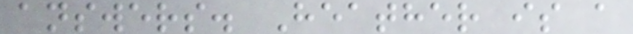answers. Heather is a
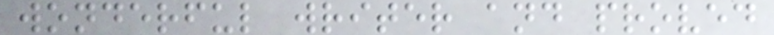wonderful writer and proved
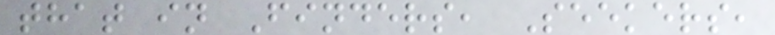that in Finders, Seekers,
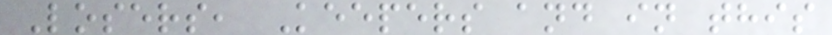Losers, Keepers and in this
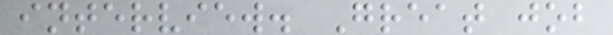interview. Great job
